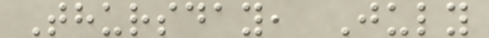Thursday, July
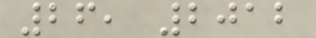26, 2012
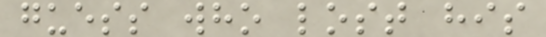guess who lost his
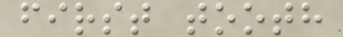first tooth
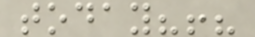today?!?
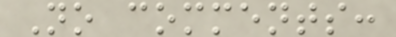No comments:
